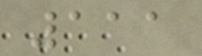111
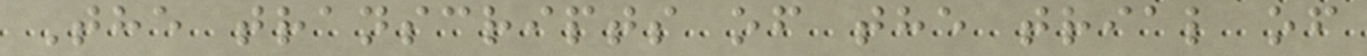The transcripts of the trial of
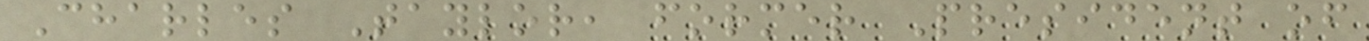Charles Taylor, former President of
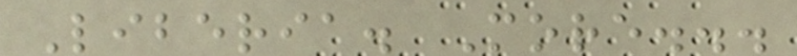Liberia. More...
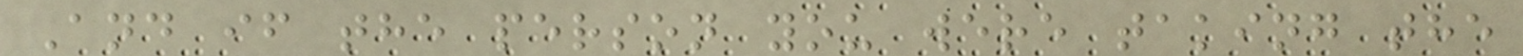And if the person you were taking the
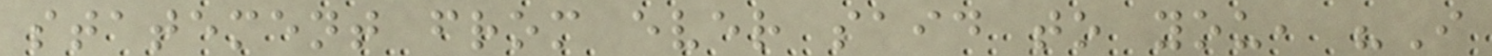statement from ever said to you, "I
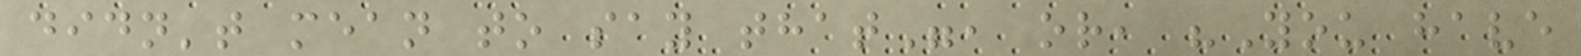didn't mean to say that", or, "You have
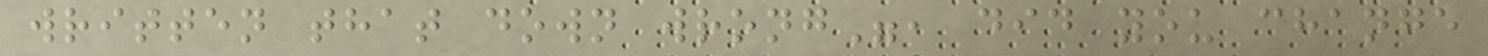written that down wrong", did you change
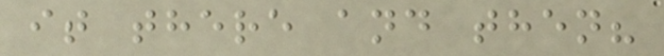it there and then?
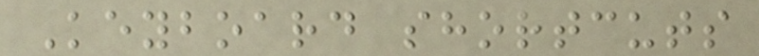Keyboard shortcuts
